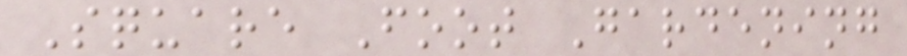Square Foot Gardening
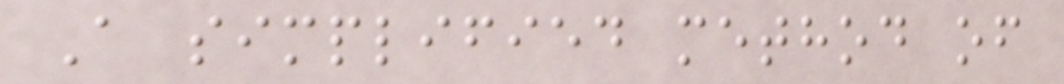A simplified method of
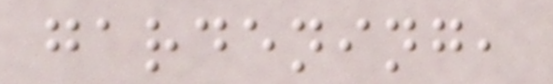gardening,
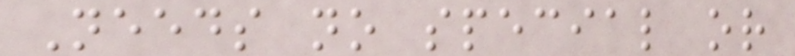Needs no special or
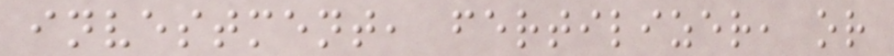investment, fertilizer, or
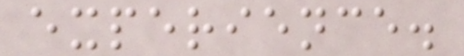experience.
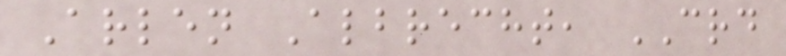Arlen Albrecht, CRD
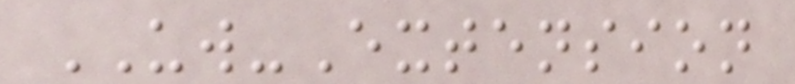UW-Extension
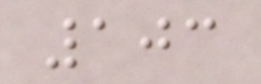103
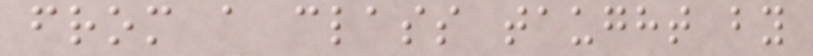from a class taught by
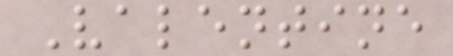Valentine
